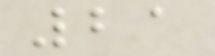21
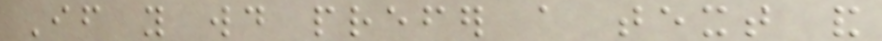If you would prefer a text and
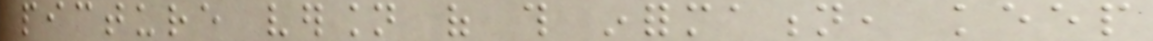picture version of this information, keep
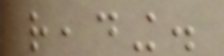reading.
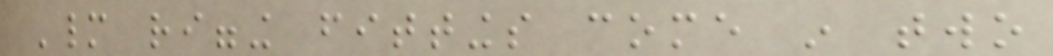Many rigging fittings come in two
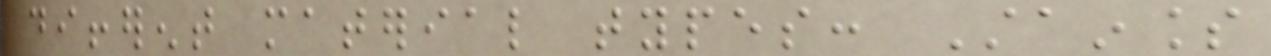different material types: Stainless
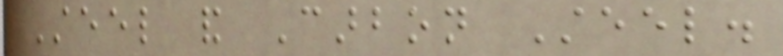Steel and Carbon Steel.
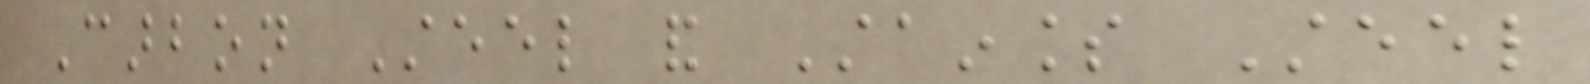Carbon Steel and Stainless Steel
